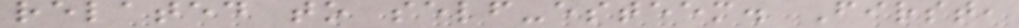related to self-esteem. First,
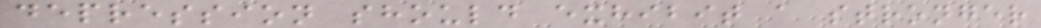depression should exhibit a stronger
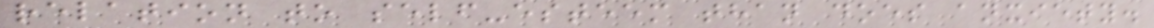relation to self-esteem than does anxiety.
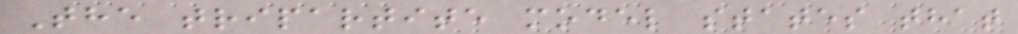The tripartite model states that
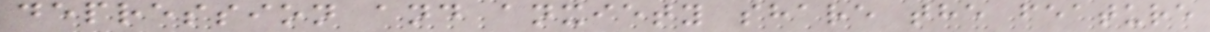depression and anxiety share the feature
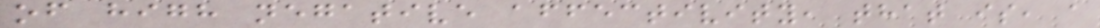of high negative affectivity, that is, a
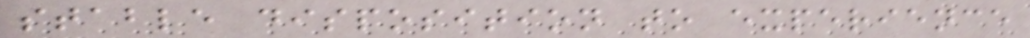stable disposition to experience
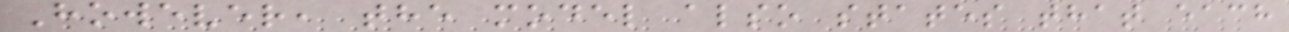However, the model also states that each
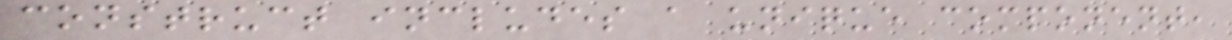construct includes a unique component,
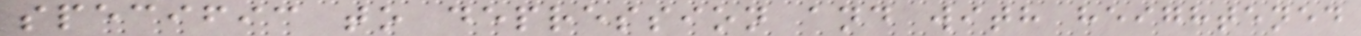specific to depression and with heightened
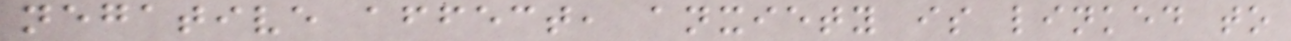negative affect, anxiety is linked to
